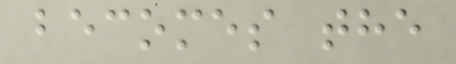becomes the
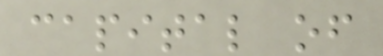capital of
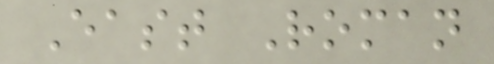East Roman
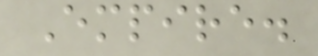Empire.
